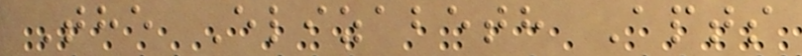The Elizabeth Apts
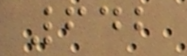642
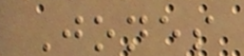Jones
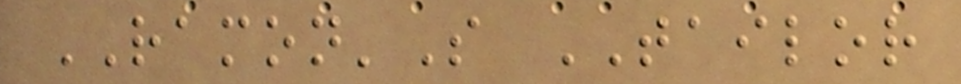RAMON'S TAILOR
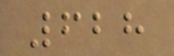628
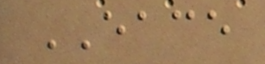EACE
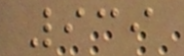939
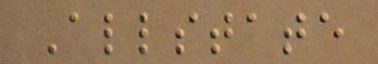Allstate
